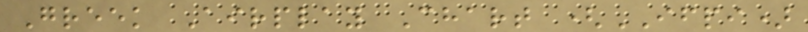Greek Airplay Chart (IFPI)
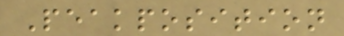Peakposition
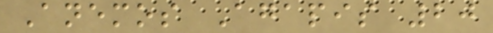Anemos Agapis 20
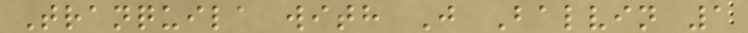Tranquila with J Balvin 1
